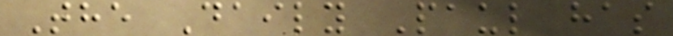The Daily Paul has
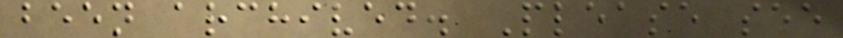been archived. Please see
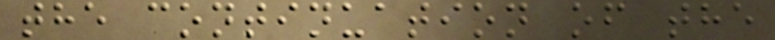the continuation of the
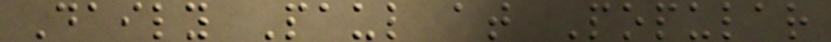Daily Paul at Popular
